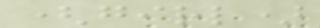(girl)
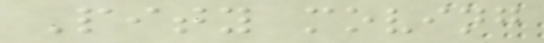Pity moving
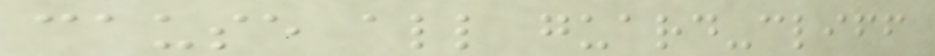cause all guard-cliff
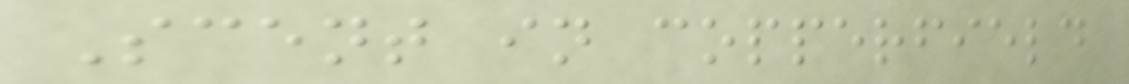Scent in copperfield
